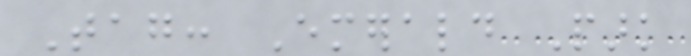Tag: Emerald Park
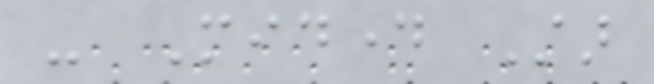- Midday Star
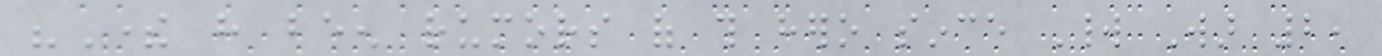"There have been rumors of this hero since World War 2,
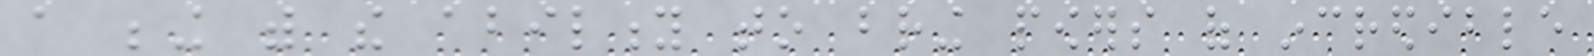a being with the ability to bring powers of incredible
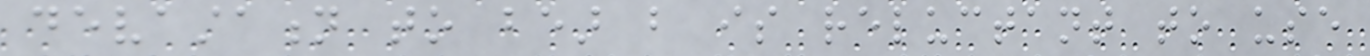devastation to bear but is reluctant to use
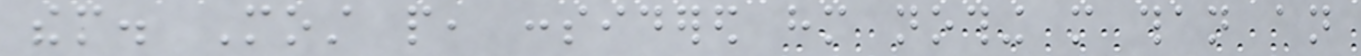them. Most people, considered him nothing more than an
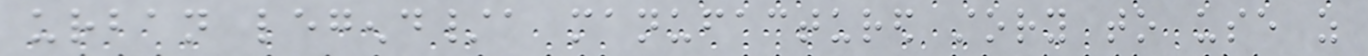urban legend/a manufactured story to use as
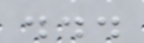...
